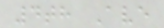4th Ave
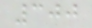300
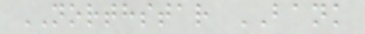NORTHSTAR BANK
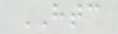HTC
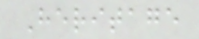Heritage
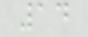14
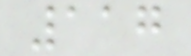117
